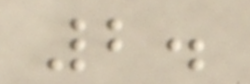2.
